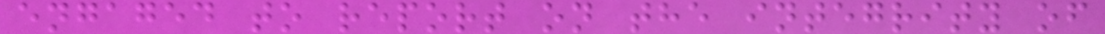engaged to report on the integrity of
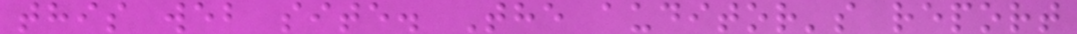this web site. The auditor's report
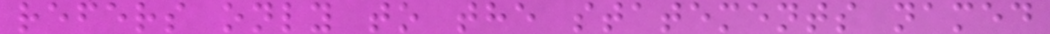refers only to the statements named
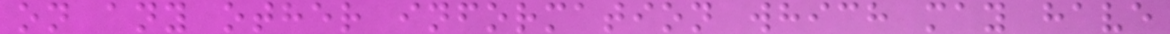on any other information which may have
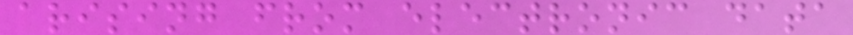arising from electronic data
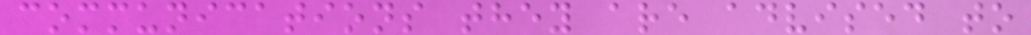communications they are advised to
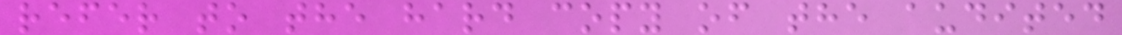refer to the hard copy of the audited
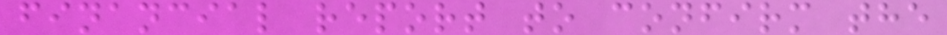financial report to confirm the
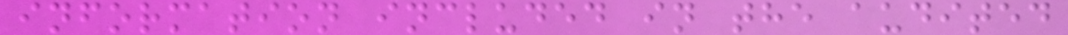information included in the audited
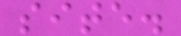site.
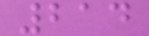214
